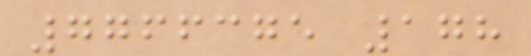7766375 178
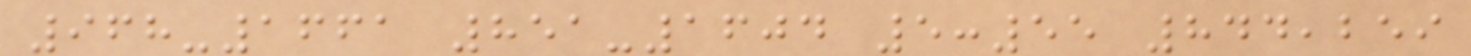968-1661 851-1604 5:55 844,259
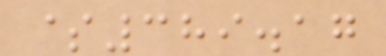$389.17
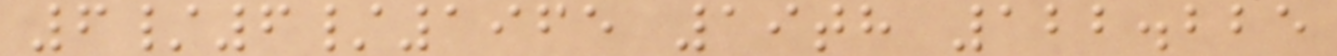6/6/1965 19th 122.225
